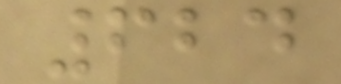624
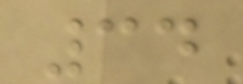34
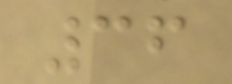36
